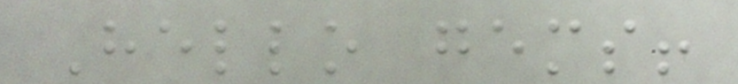Hello gems!
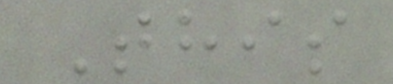This
